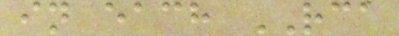in each RCA
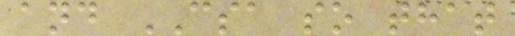and CSA so that
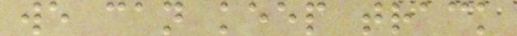we can keep track
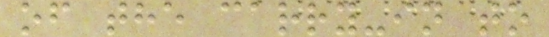of the carry-in to
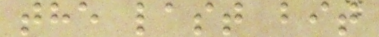the last bit
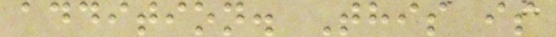addition. This is
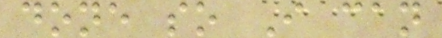done so I can
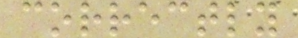correctly
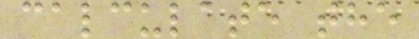calculate the
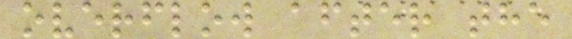overflow after the
